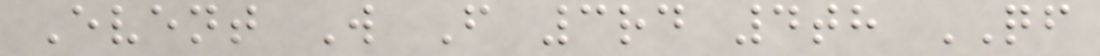Event W F 3rd 4th QF
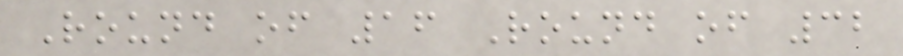Round of 16 Round of 32
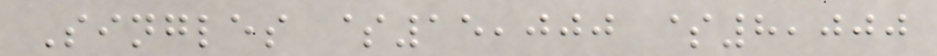Singles $15,000 $8,000
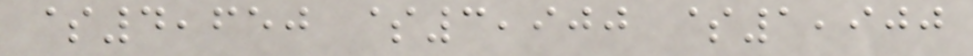$4,650 $3,900 $1,900
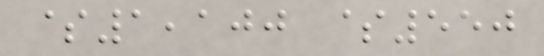$1,100 $550
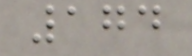174
